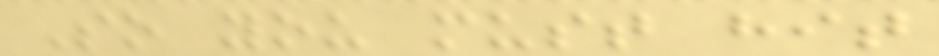So you must hit
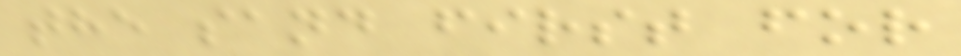the sand first for
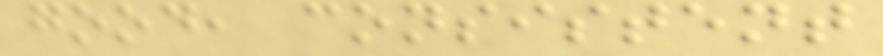good, consistent
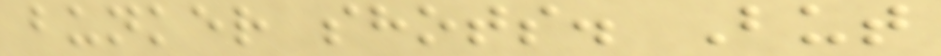bunker shots. But
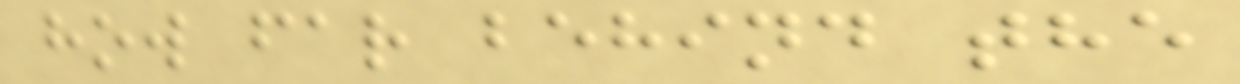how far behind the
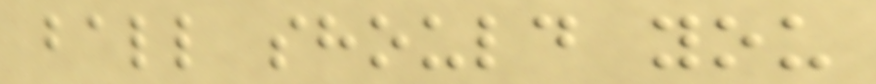ball should you
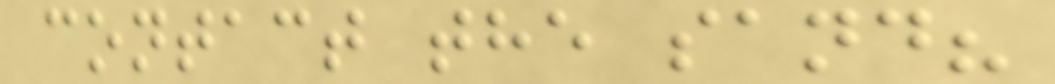contact the sand?
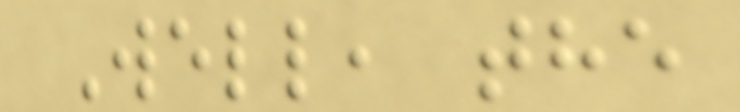Well, the
